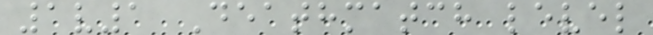1v1 Deathmatch level
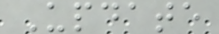Update
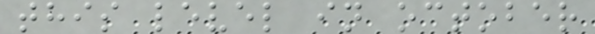this level in october
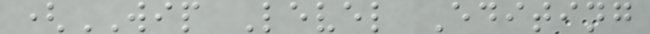(WIP Level Editing
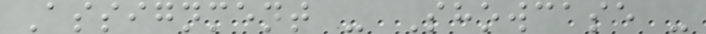Assignment - Showcase -
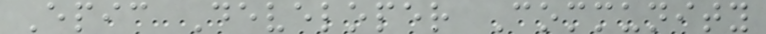Epic Developer Community
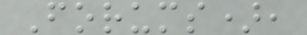Forums),
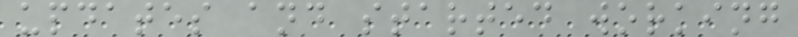updates and started working
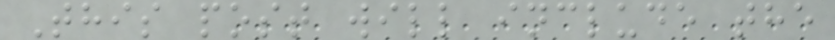This post will include the
